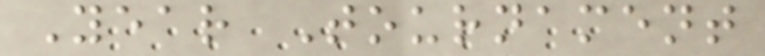Year Tournament
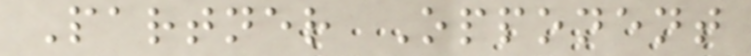Partner Opponent
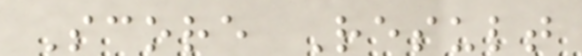Score Result
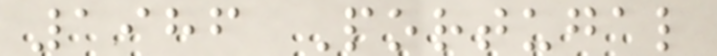1986 Portugal
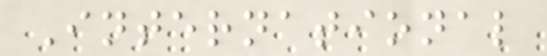International
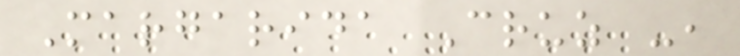Margarida Cruz -,
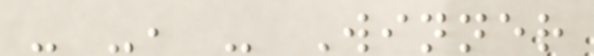- -, - Winner
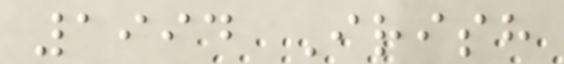1994 Irish
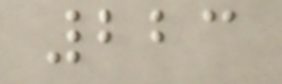223
